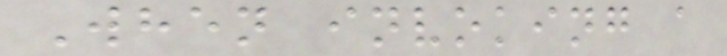When invoking a
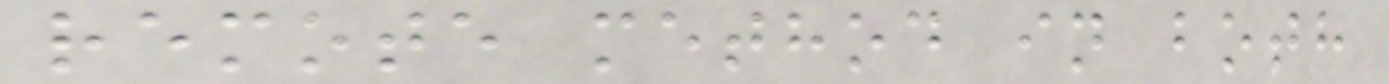remote method in both
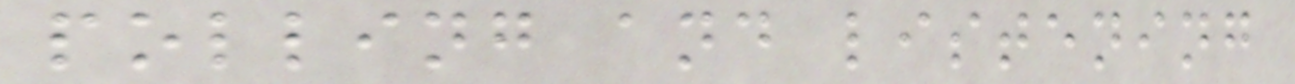polling and listening
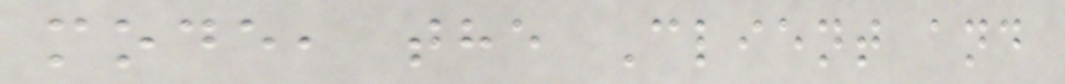mode, the Client and
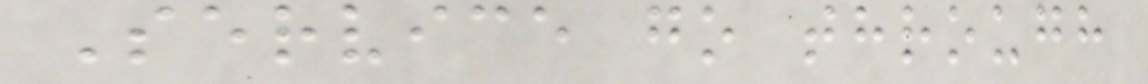Service go through
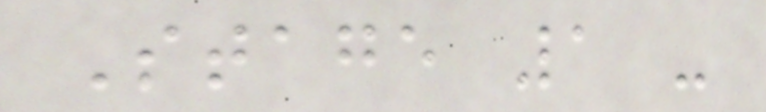Stage 1 -
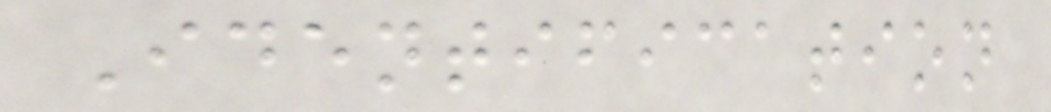Identification
